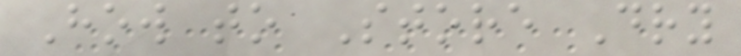How to Store Dry
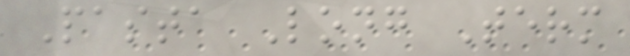Pasta Long Term
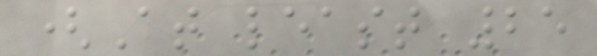(At least 25
